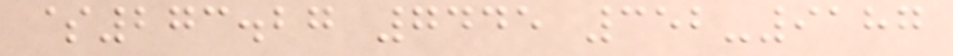$273.27 7445 352-9187
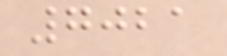7021
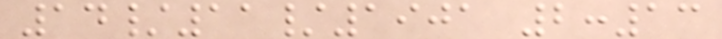14/11/1901 2:13
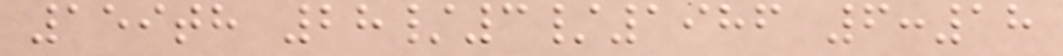159th 28/3/1986 6:18
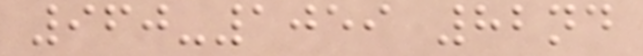960-1059 82nd
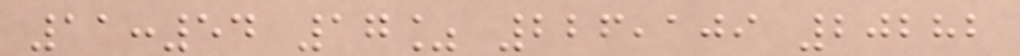11:54 17% 226,109 20282
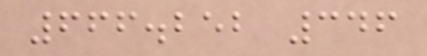666.252 346
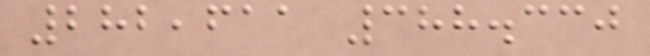282,611 388.330
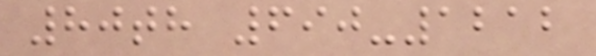80th 690-1212
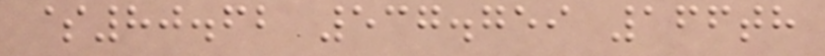$80.62 537.759 166th
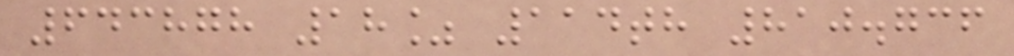643878 18% 114th 810.736
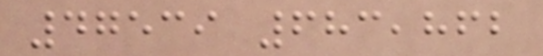47539 683,862
